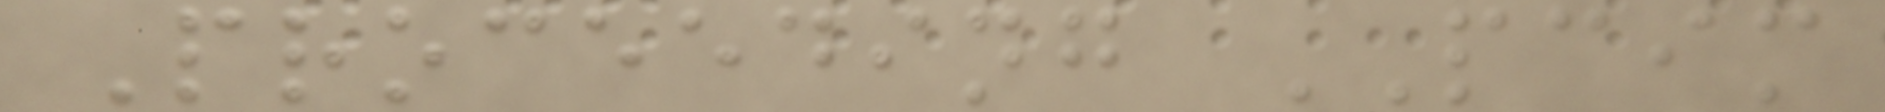Proceeding PCIM
